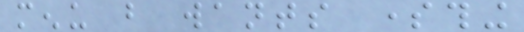menu but wants something
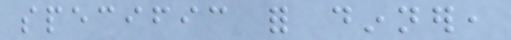specific for dinner,
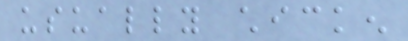usually chicken
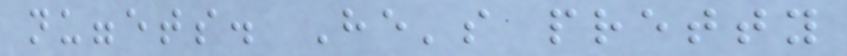nuggets. He's pretty
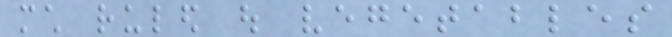much ruled out vegetables
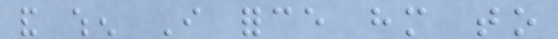and when I force him to
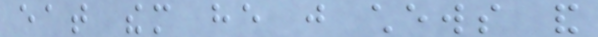eat them he just chews and
